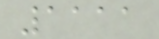1111
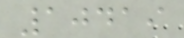10419
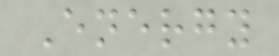Energy
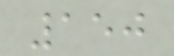150
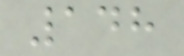148
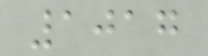1017
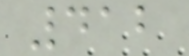412
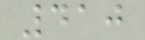410
